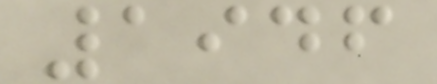1946
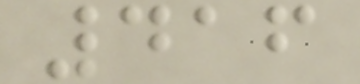416
